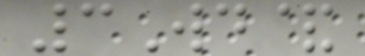3Wd&
